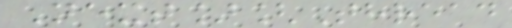Next][Thread
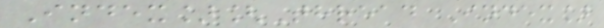Index][Thread Index]
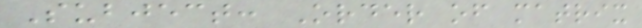Subject: Order of matrix
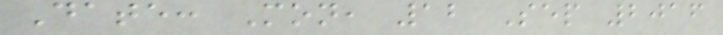Date: Mon, 12 Sep 2016
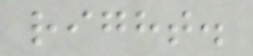right.
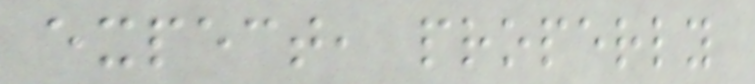expect, properly
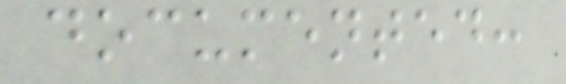documented:
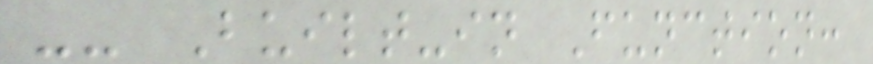-- Built-in Function:
